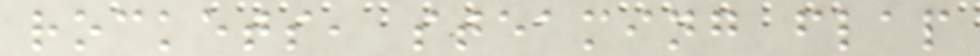rockets, steaming flap
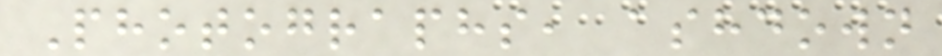Photographs, ashdown
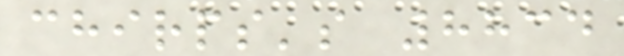chirps's 8834
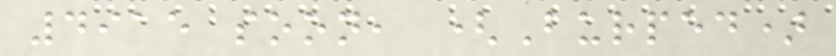4915 soon, (Burped)
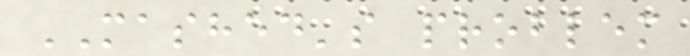MASHED's problem
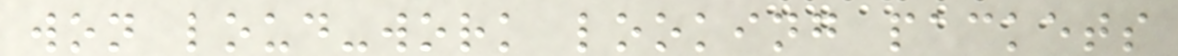won loud-work looking packets
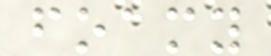foamy
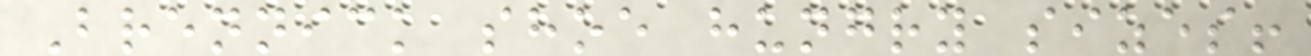Brennick shoe hungry sizes!
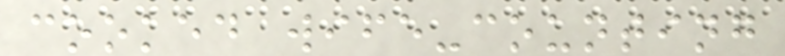cooked wife-counting
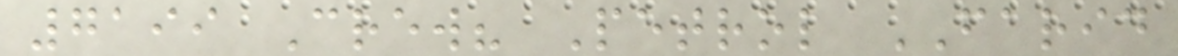7199 Crew? Petrol FARID
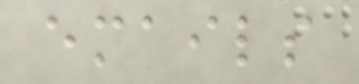emails
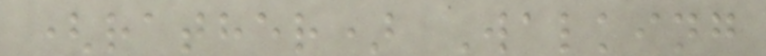(rather) Walking
